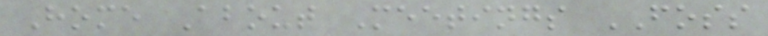Home About Meetings FOSS
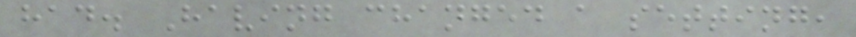had. Having changed a setting,
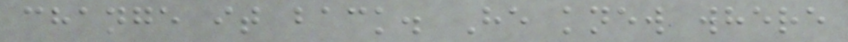change it back. He knew where
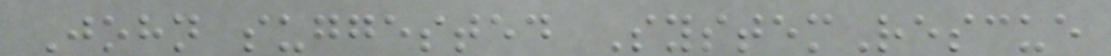John suggested SystemRescue
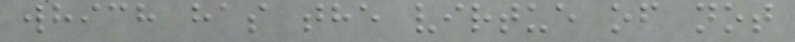which has the virtue of not
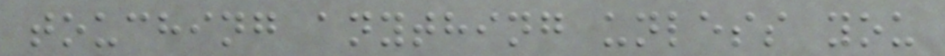touching anything unless you
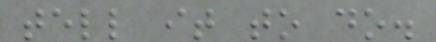tell it to do.
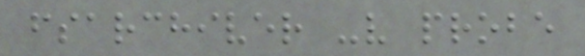fsarchiver -v probe
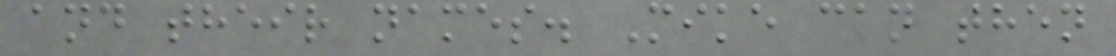and their names. Mike can then
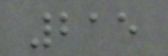215
